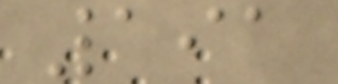191
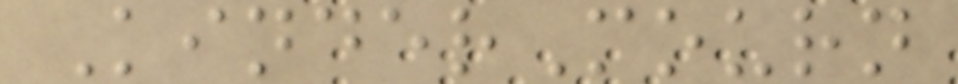KinderMourn
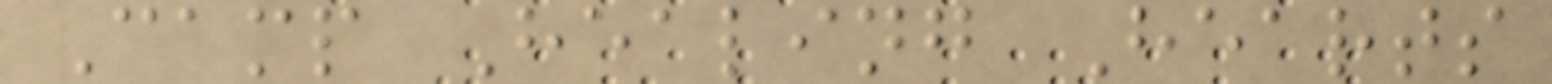Camp Healing Hearts
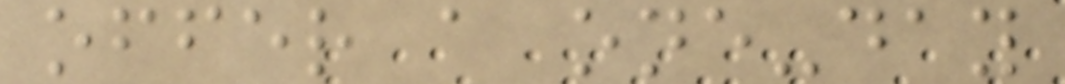offer a one-day
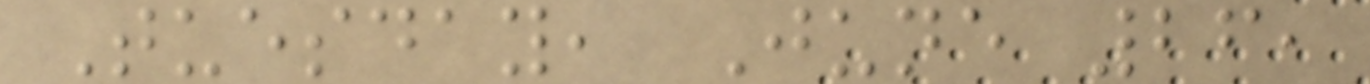Tuesday, June 26,
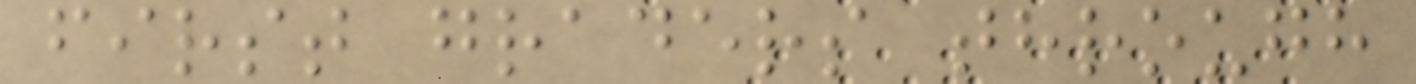first graders through
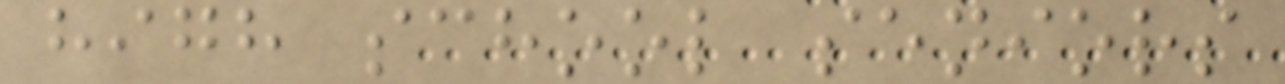high school seniors
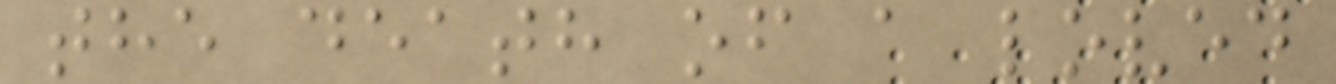the death of a loved
